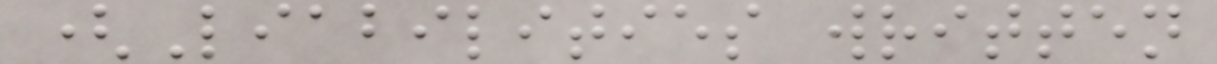(Liabilities written
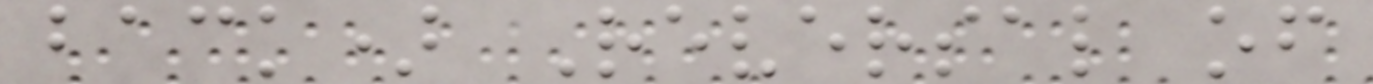back) Reversal of
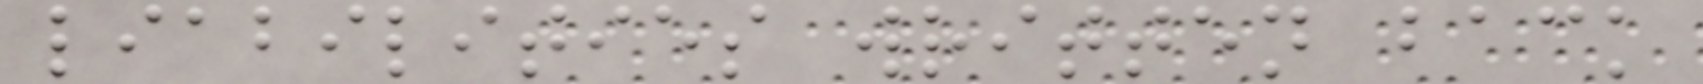liabilities written back
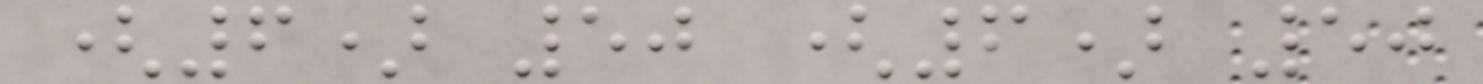(6) 50 (6) 50
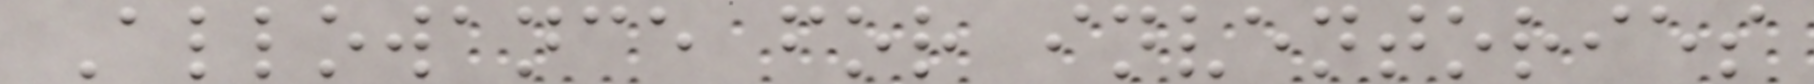Allowance for inventories
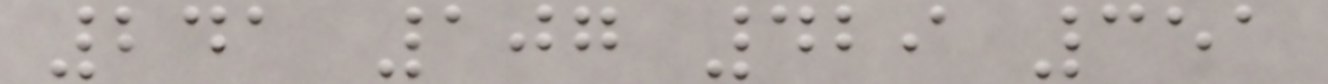241 107 429 351
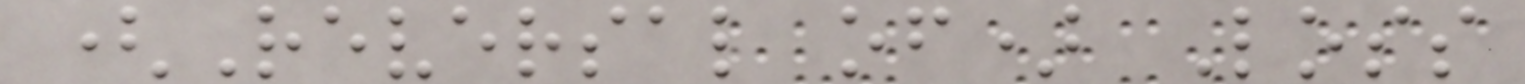(Reversal of) Loss
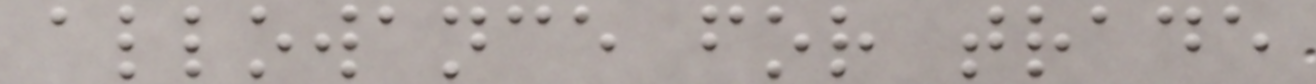allowance for trade
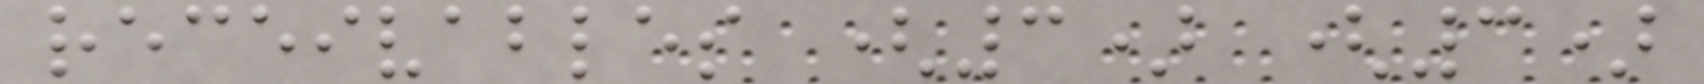receivables (3) (3)
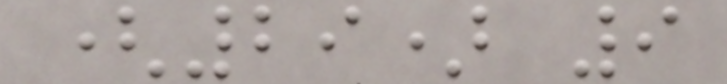(29) 9
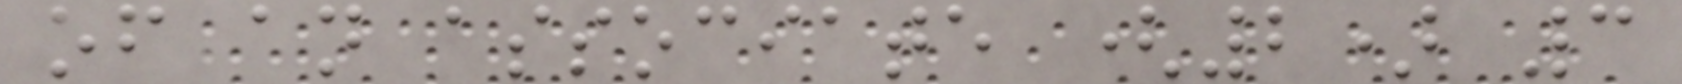of an associate (2) 3
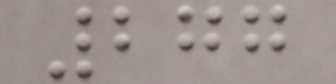277
